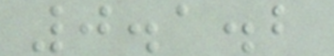0.1.2
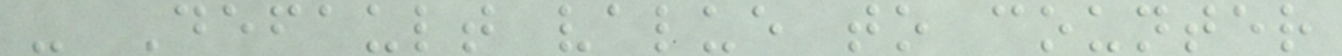- Default value to counter
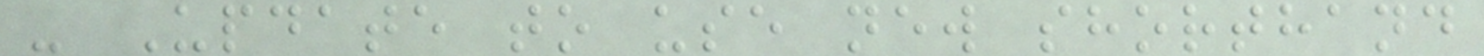- Update to use new shorthand
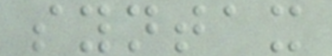syntax
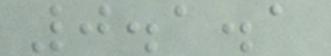0.1.1
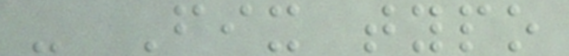- Fix typo
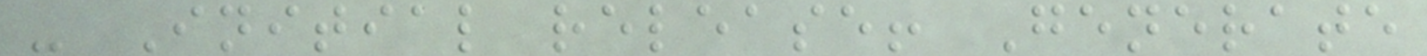- Initial release! Generate
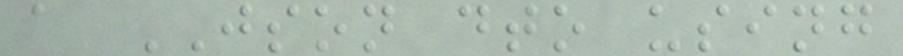a JSON dto using
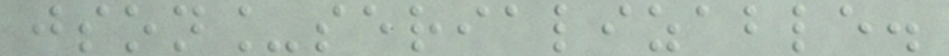json_serializable.
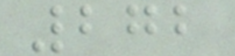272
